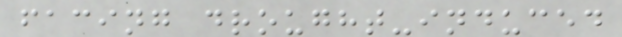facing drought-induced
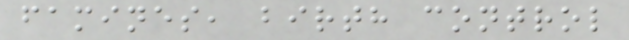famines, birth control
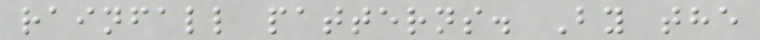rainfall patterns. By the
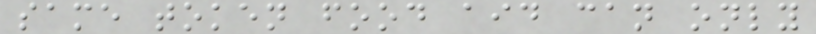same token food aid can only
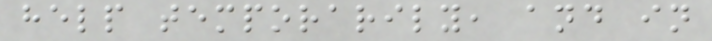help temporarily, and in
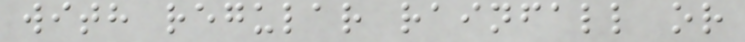with regular rainfall or
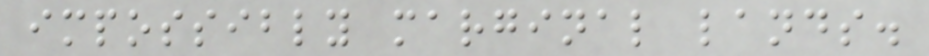impossibly marginal lands.
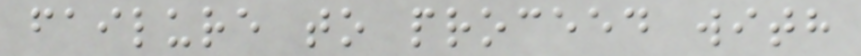failure to proceed with
